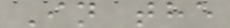In the
